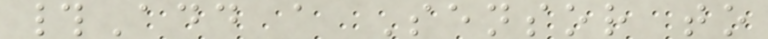#Add a Sensor to
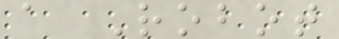a Robot
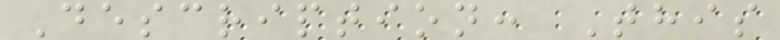Description: This
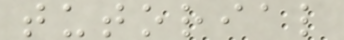tutorial
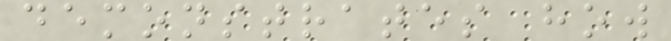demonstrates how
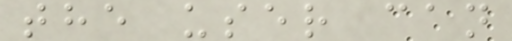the user can
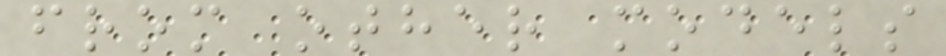from other models
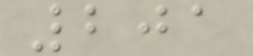201
